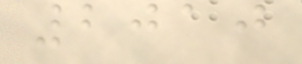2010
